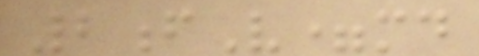2fV=md
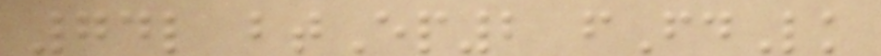74l btEp2 fFdLk
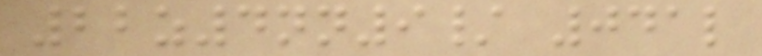22z4nn9/ 041l
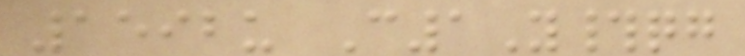1592u C1Y#qg
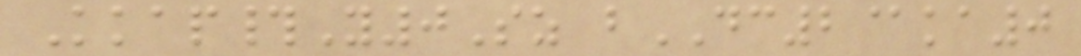Kkap#Y0Sz bDC2@ka0
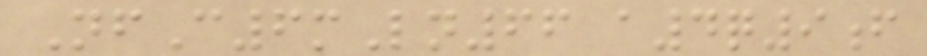NfC6mLn66 a4q9f
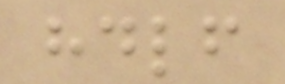hdlf
